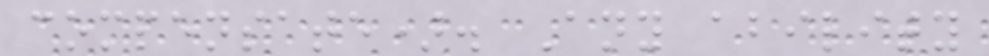compensate). Any ability
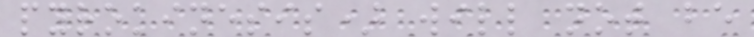pyrokinesis) will not be
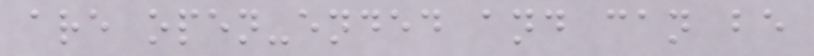are open-ended and can be
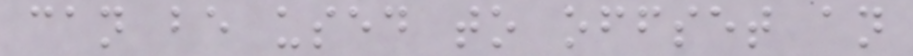can be used to offset an
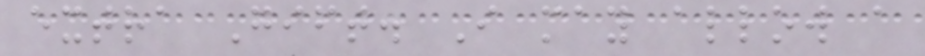extra Gift. I may allow a
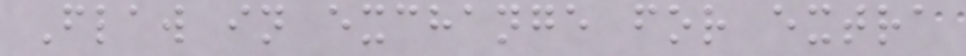Flaw in exchange for extra
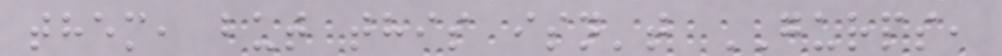them, but this isn't GURPS,
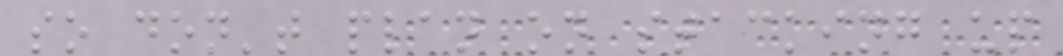so don't plan on stacking up
